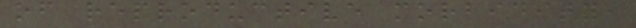of reproductive morbidity,
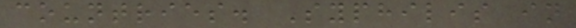countries. Syphilis in
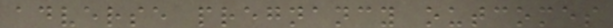adverse pregnancy outcomes
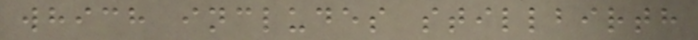which includes stillbirth
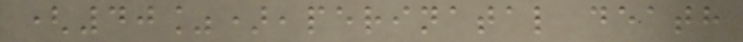(40%),perinatal death
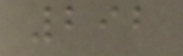292
